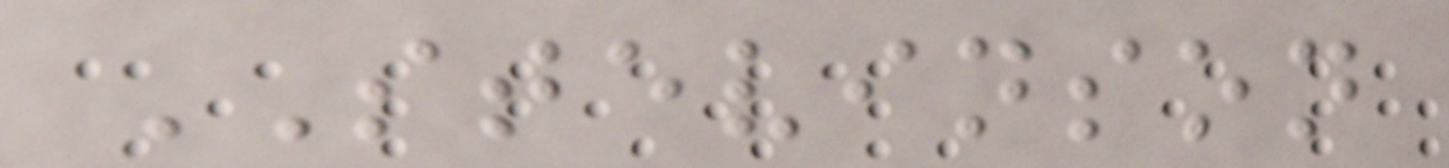STEVINSON
